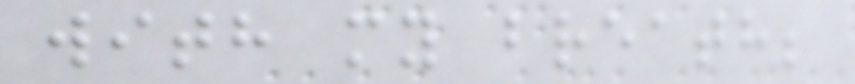with my breath;
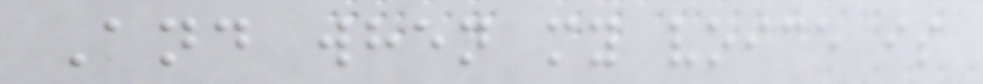And when my voice is
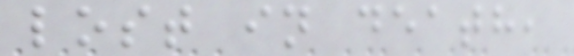lost in death,
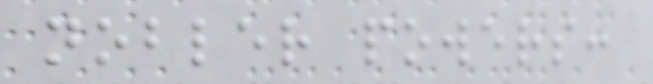nobler powers:
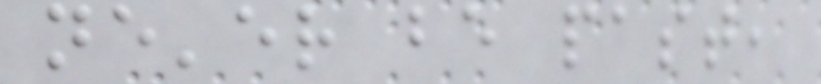ne'er be past,
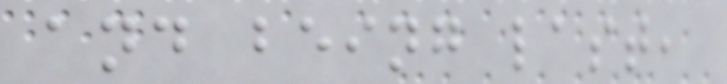and being last,
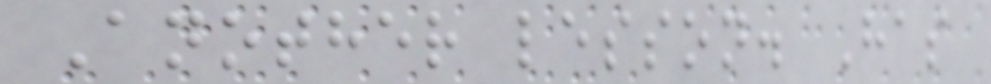Another lesson. Has
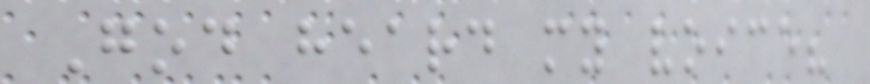God heard my voice?
